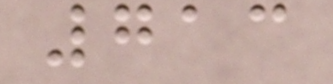713
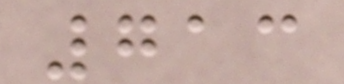713
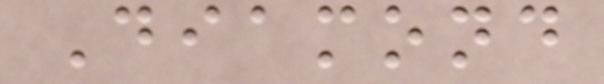Diamond
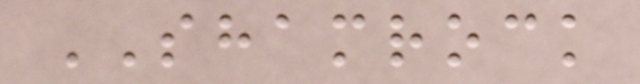SHAMROCK
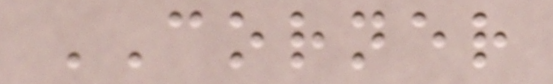CORNER
